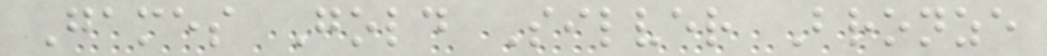Games Gold Silver Bronze
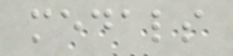medals
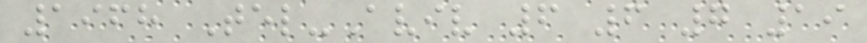1968 Tel-Aviv 6 6 7 19
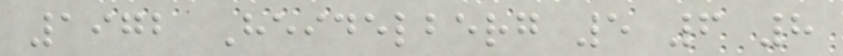1972 Heidelberg 5 6 8
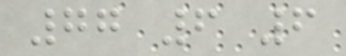77 6 6
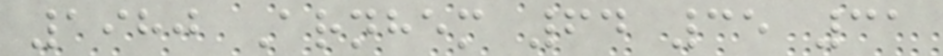1980 Arnhem 64 35 31
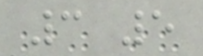3 5
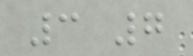3 7
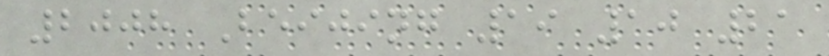2008 Beijing 19 10 21
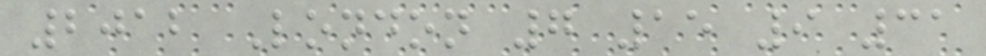2012 London 7 15 9 31
